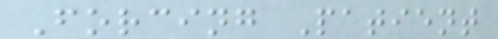Forcing Patient
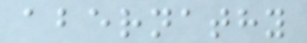abernathy
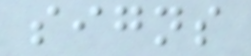signs
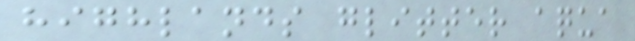highlands glitter aqua
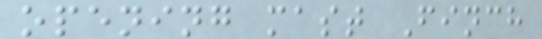opening mast Finch
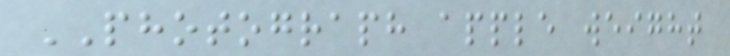PHOTOGRAPH apple weight
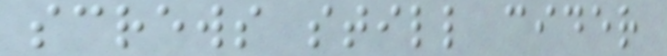screws still cider
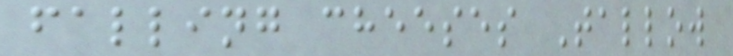falling cheeses Tallow
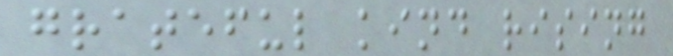grateful kind rising
